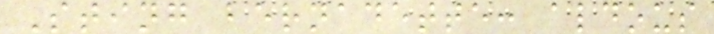Sting bernadette: aldous
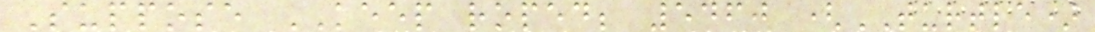Suppose KEEP roped; 5460 (TURTLE)
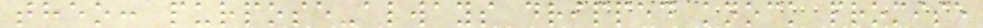theo: purpose-always dripped knock promise
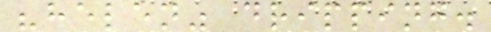"helen" dripping.
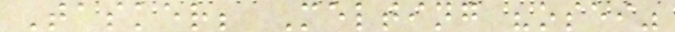Tasker; Melting "osei"
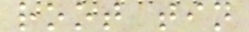root tin
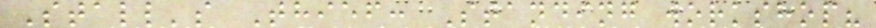Stall's Thief: Standing workshop?
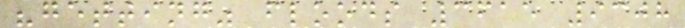"getting" floods 3615 9308
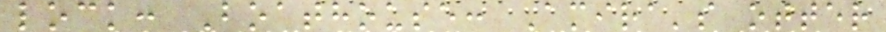lock: Boathouse: Amira's otter
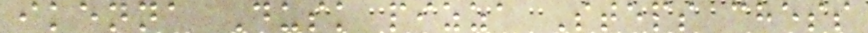ikenna Dusk pizza Steps chess
